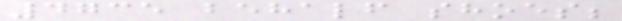4735 behalf shoes;
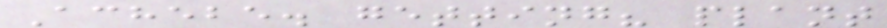Achebe. getting? plant
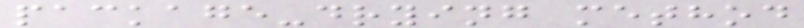package-drying method
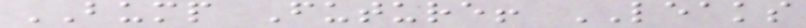BUMP Future! LEAKS
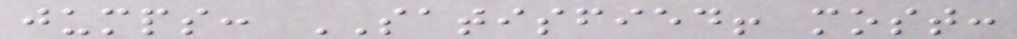jumps: SATISFIED! most:
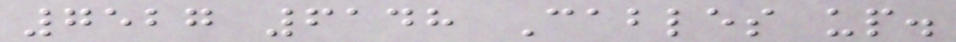7527 6148 Cables up.
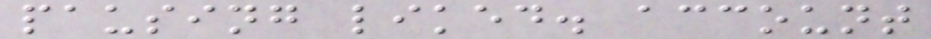pausing liked. account
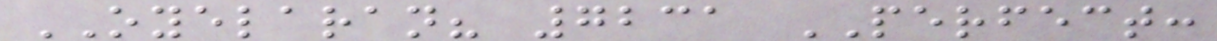OYELARAN? 7231 PERFECT:
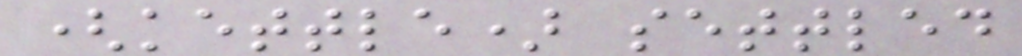(kettle) settled
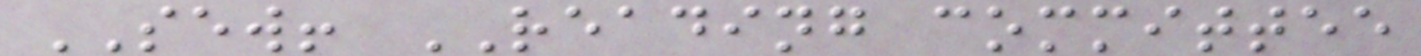SEW! READING committee
